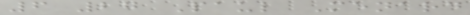6 27 Paul Menard
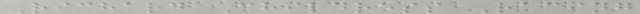Richard Childress Racing
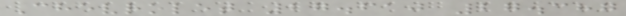Chevrolet 27.610 27.387
